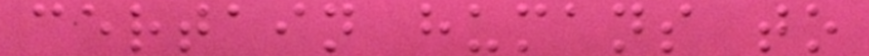certain humans to
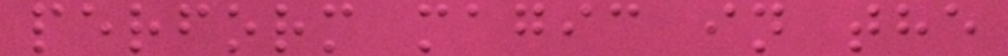perform magic in the
